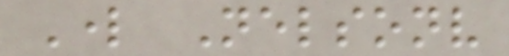Lord Nelsonv
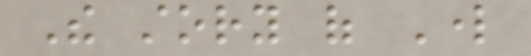The story of Lord
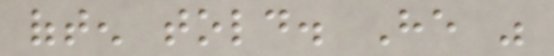often told. He was
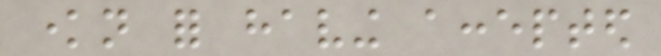known for having accepted
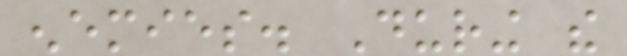enemies. During the
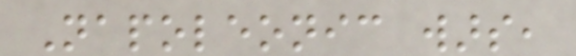Napoleonic wars,
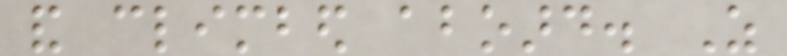and climbed aboard. As
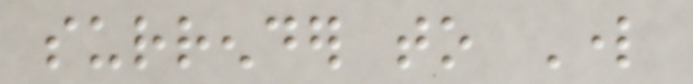surrender to Lord
